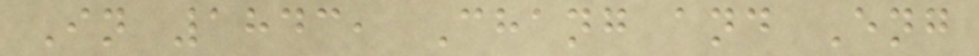In 1843, Chang and Eng
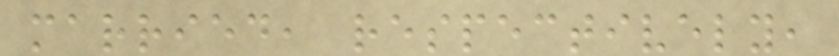married, respectively,
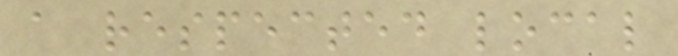a respected local
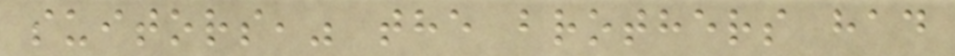suitors," the brothers had
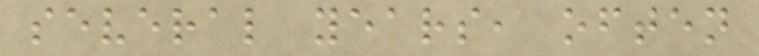several years, often
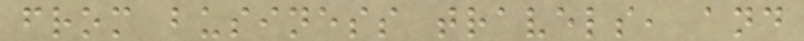from business travels, and
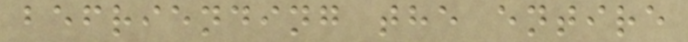befriending the entire
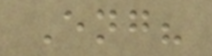Eng?
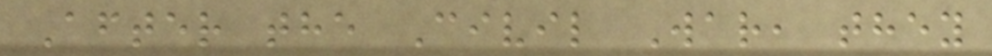After the Civil War, they
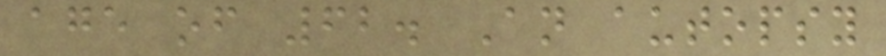age of 62. An autopsy
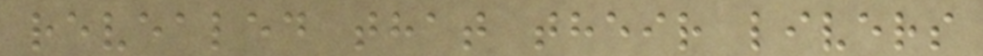revealed that their livers
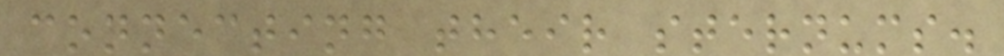connecting their sternums.
